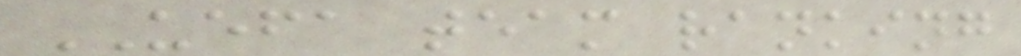UEFA team ranking
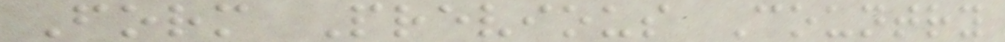Form Previous Country
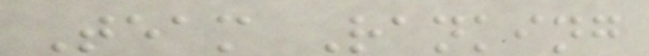Team Ranking
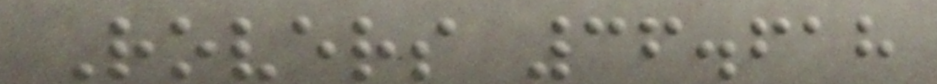Rovers 36.618
